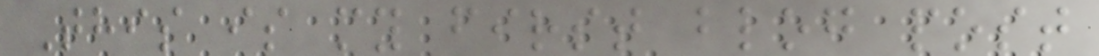This is my first blog post
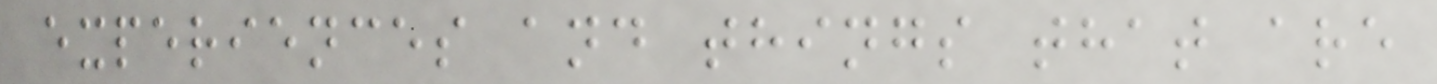experiences and things that are
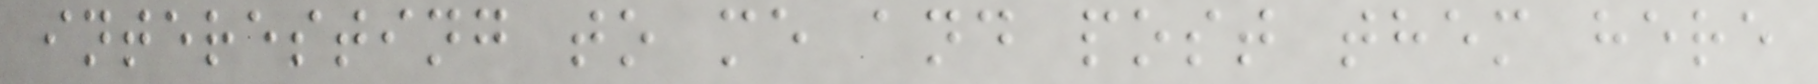interesting to me and post them here
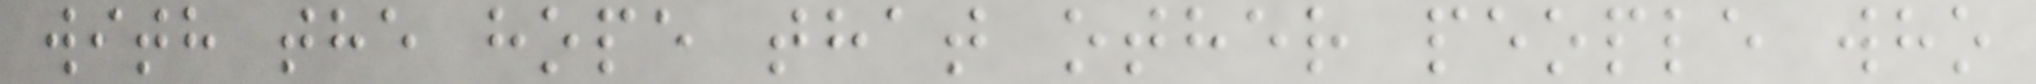with the hope that other people who
